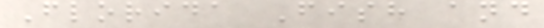Florida Fish and
